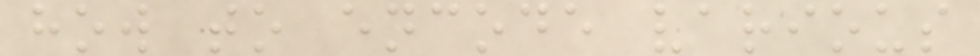how to encode various
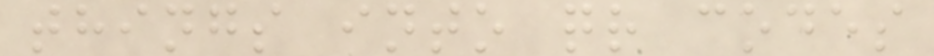things into qr codes
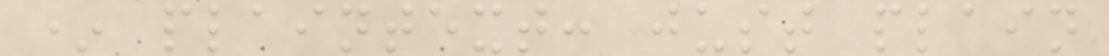* plaintext: just plain
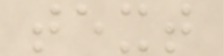text
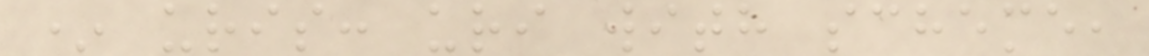* uris: uri with scheme,
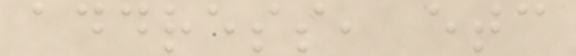address, etc
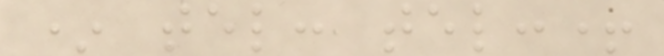* tel: tel:+
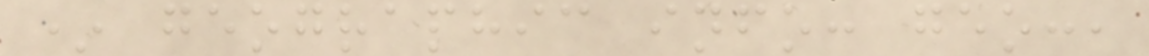* geographic info: geo:,
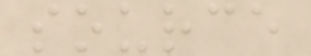source
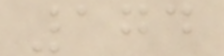174
